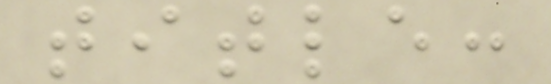title:
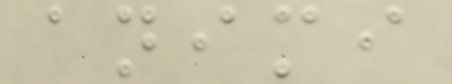animi
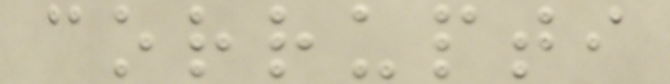corrupti
